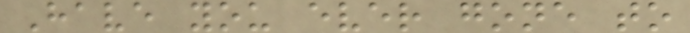Have you ever gone to
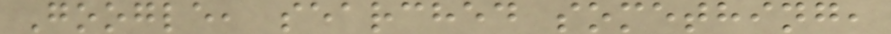Google, searched something,
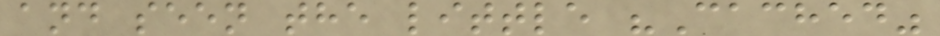and seen the little "Cached"
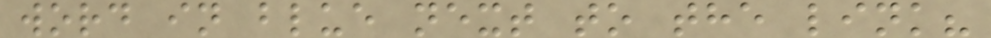word in blue next to the link?
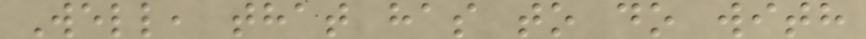Well, that has to do with
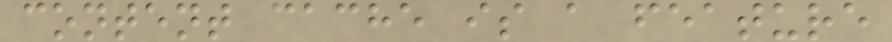content cache is a feature
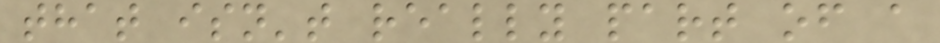that isn't really part of a
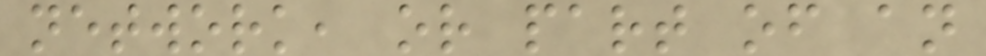network, or part of an
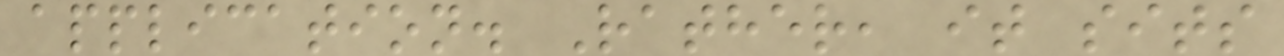application. Rather, it sits
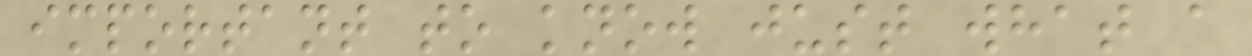important to know just what a
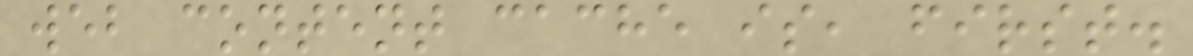web content cache is, first.
